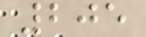205
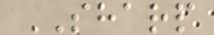SHARP
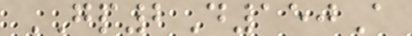GP2D150A
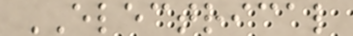ELECTRICAL
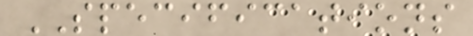SPECIFICATIONS
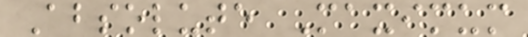Absolute Maximum
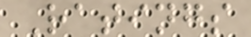Ratings
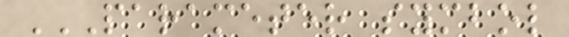PARAMETER SYMBOL
